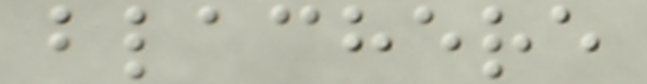blachere
